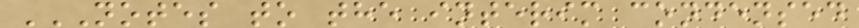NOTES TO THE INTERIM CONDENSED
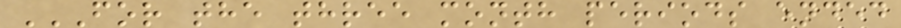FOR THE THREE MONTH PERIODS ENDED
